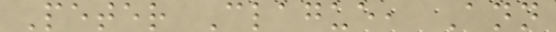Peter Clague, Ann
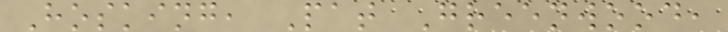Hosking, Pat Greenwood,
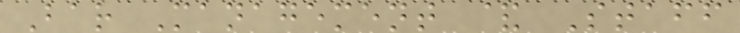Bar Management & Staff
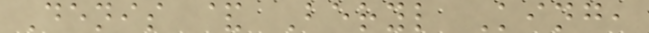Denis & Beryl King,
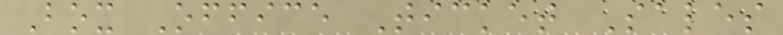Box Office Ticket Sales
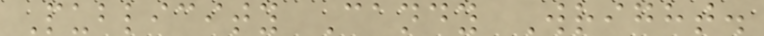Publicity Candy Wright.
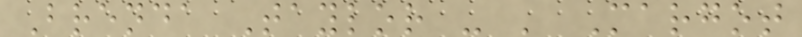Brenda Taylor - ' Margot
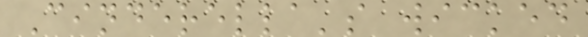Cinderella's wicked
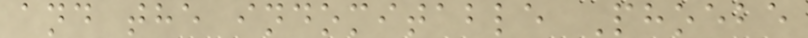and the indomitable Phoebe
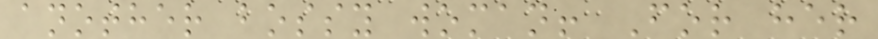another bossy woman! For her
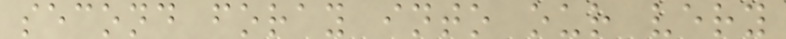second foray into our very
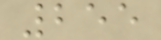255
